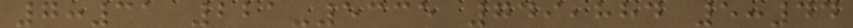7:31 221-5335 749,884 5:44
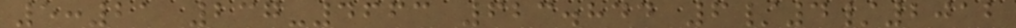5:21 237-4663 623.844 6/4/2012
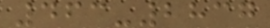463-2837
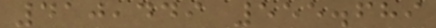410,449 555.689
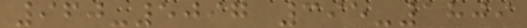960-5097 395-1809
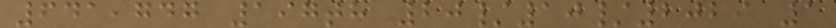641,747 197th 20/10/2029 1
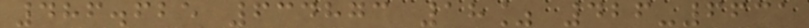486.625 634873 18% 426-6631
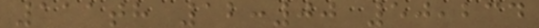111th 12:00 50,234
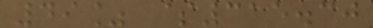49% $315.30
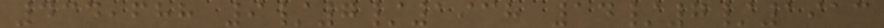434,688 9/7/1938 14/7/1913
